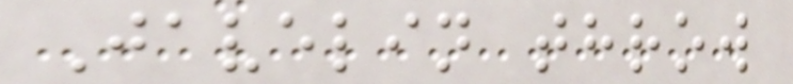Javelin throw
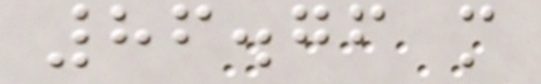86.76 m
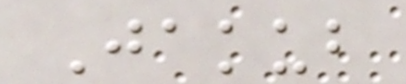Jakub
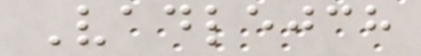Vadlejch
